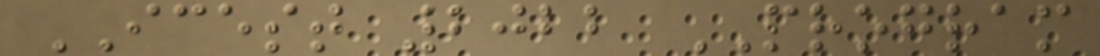ICEST 2022 PROGRAM
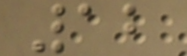12
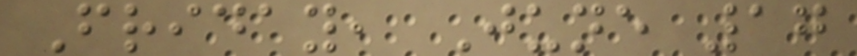Friday, June 17
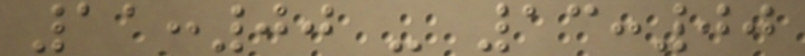11:00 - 13:00
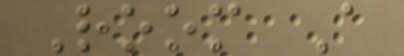Room A
